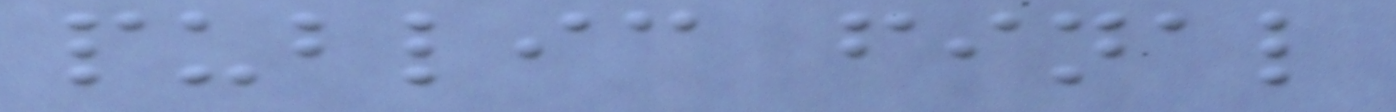public final
